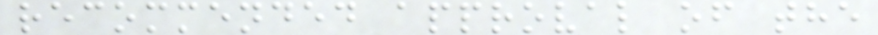recommended approval of the
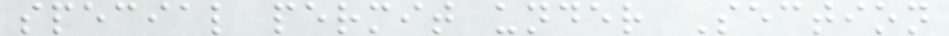special permit under Section
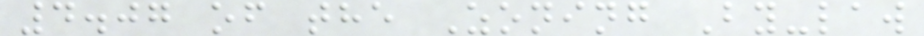4.07 of the Zoning By-law
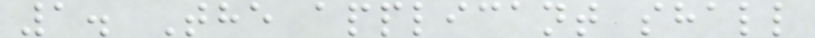1. The applicant shall
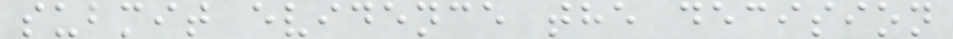submit evidence the decision
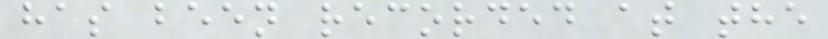has been recorded at the
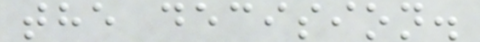the decision.
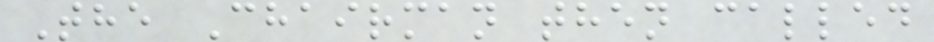The Chairman then called
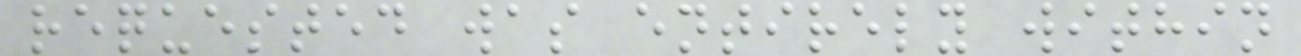requested was entirely within
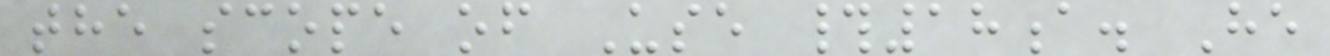the scope of Use #18a. He
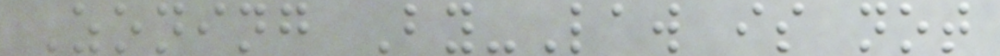Zoning By-Law is not
